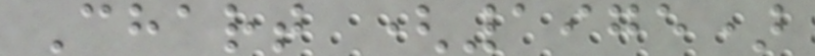Chart (1975)
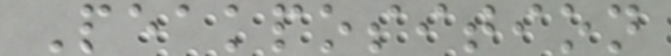Peakposition
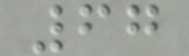67
